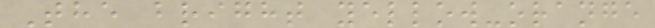The bright yellow-orange
